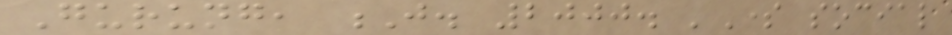Gurung, J. 2000. 'Some social
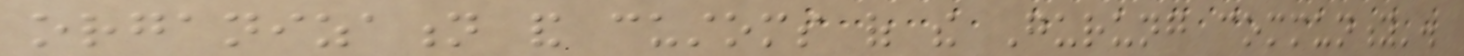organization and customs of the Gurung community'.
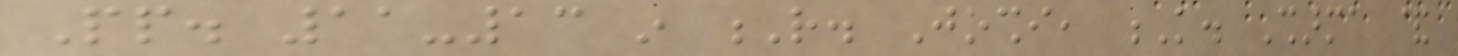Pp. 11-13 in R. Joshi, K. Sharma &
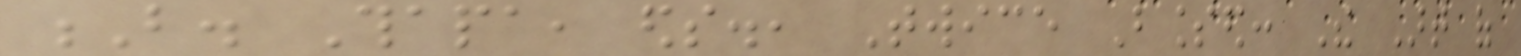B. Thapa, eds., Twice Blessed: The Art of
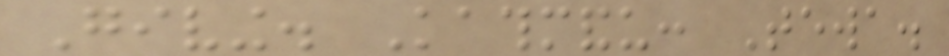Giving. Kathmandu: Tewa.
